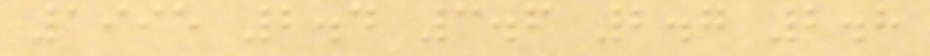1995 2.4 3.6 2.7 2.8
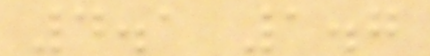4.1 1.7
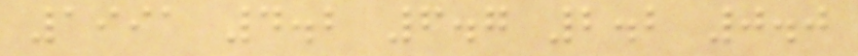1991 4.2 6.7 2.2 0.0
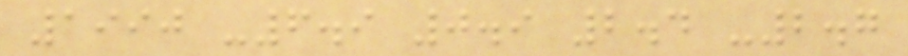1990 -6.9 0.9 2.4 -2.7
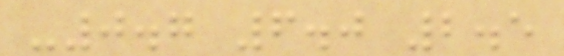-0.7 6.0 2.5
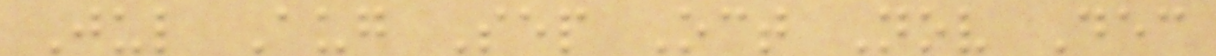Jul Aug Sep Oct Nov Dec
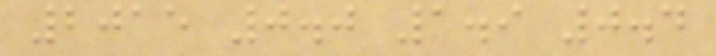2015 0.0 1.9 0.4
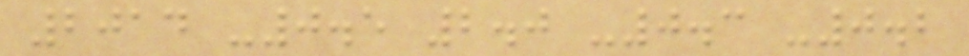2014 -0.5 2.0 -0.3 -0.2
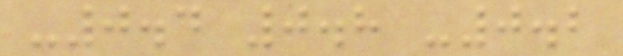-0.4 0.8 -0.2
